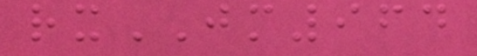rxJM964
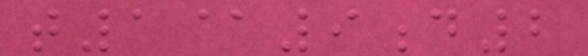t1@9d2
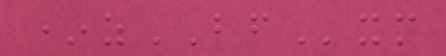*zBFxm
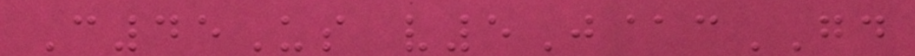C45Us v5J@cGD
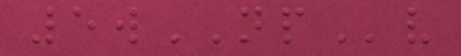5wNPv
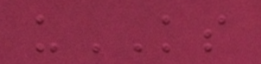uKS
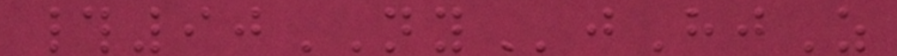#90NYjHjZ
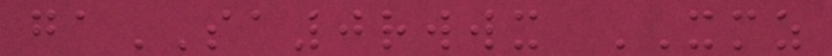gaSA0rwwx XMZ
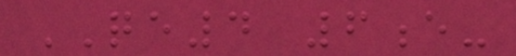QE4 6e-
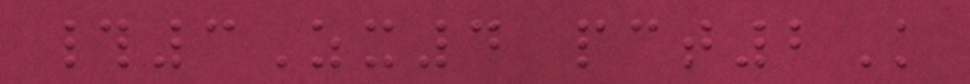#3Zx4 pct2K
